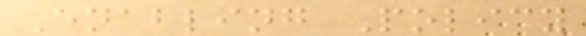Enabling Policy
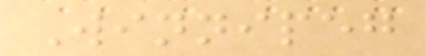Winnipeg
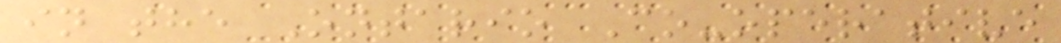in the Ontario Co-operative
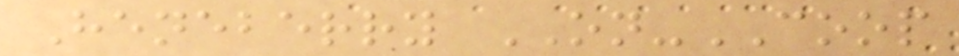Heneberry ON-COOP
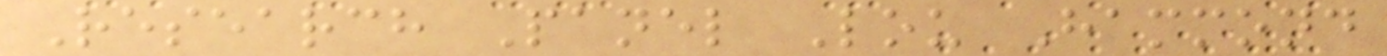Research Panel Lou Hammond
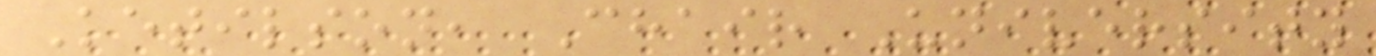Ketilson, Chair University
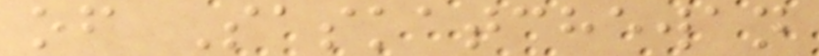of Saskatchewan
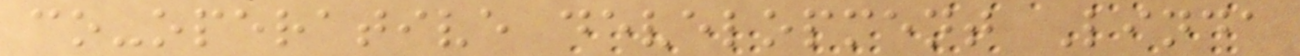co-operative development Linda
